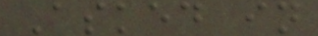Asked in
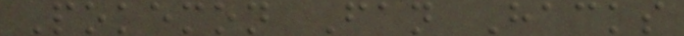Pokemon Fan Hacks
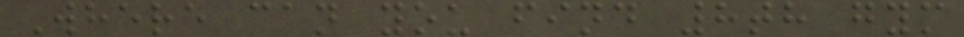Where can you find 8th gym
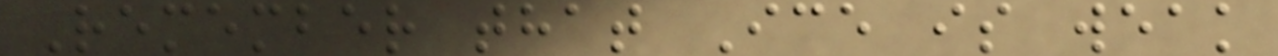Remember that Ice is weak
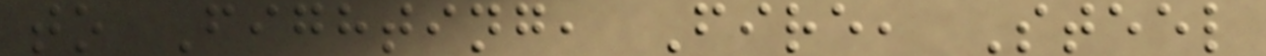to Fighting, Fire, Steel
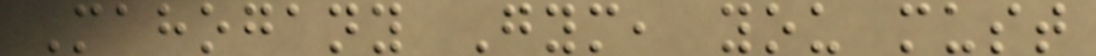Mahogany Gym, you must
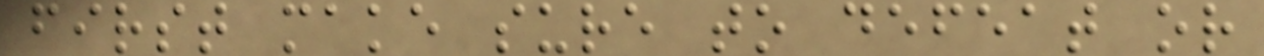first make sure to defeat or
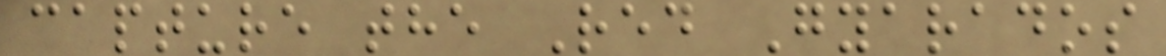capture the Red Gyarados
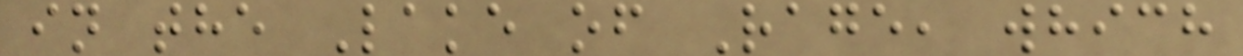in the Lake of Rage, which
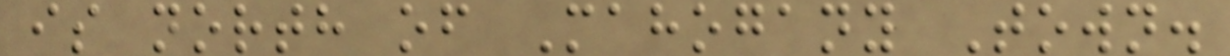is north of Mahogany Town.
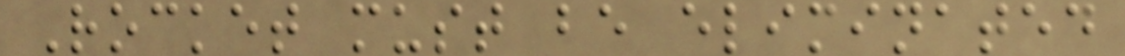Rocket must be eliminated
